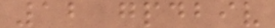12 gpdbiv
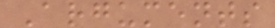Arguments
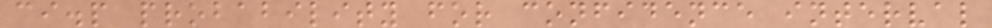ci.p probability for confidence interval
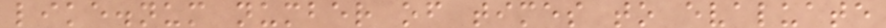like.num number of times to evaluate
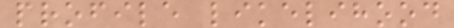profile likelihood
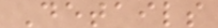Details
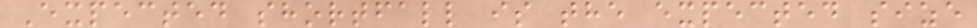Expected shortfall is the expected size
